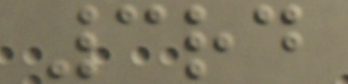3rd
